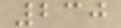230
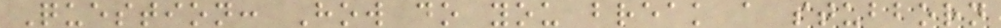Question: How do you break a stubborn
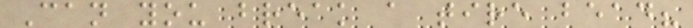Can you break a tire bead?
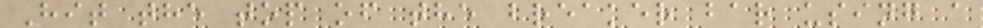Hit the top of the breaker bar using a
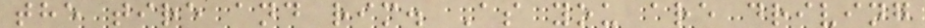the tire and rim. As you are driving
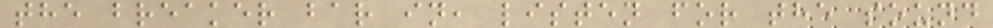the breaker bar in, listen for the sound
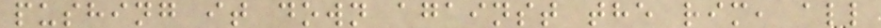pushing it down against the rim, all
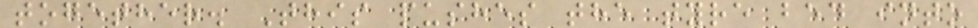together. This pushes the tyre bed into
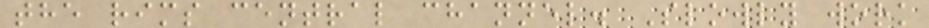the rims central channel. Slowly work
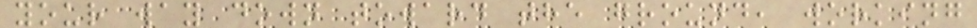your way down toward the ground, working
